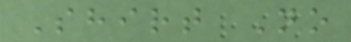Shirt No
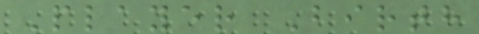Player Birth
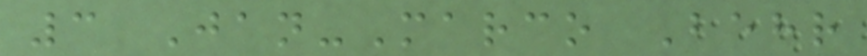3 Jan-Marco Behr
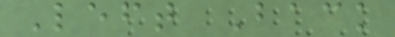Left Back
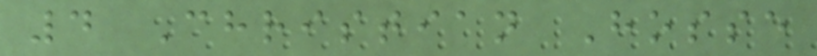4 Christian Hosse
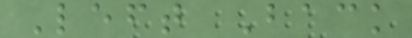Left Back
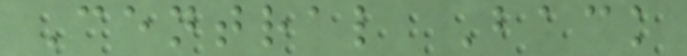Central Back
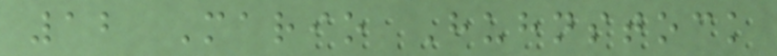12 Mario Huhnstock
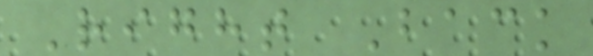Right Back
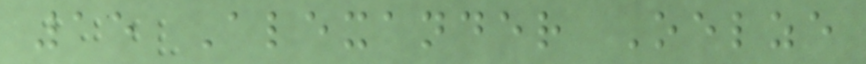15 Alexander Oelze
